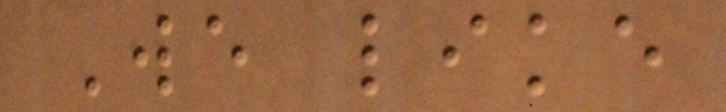We like
